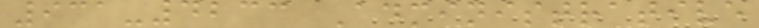931-4233 Administrative
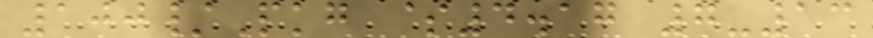100/Pkg $4.17 7-13
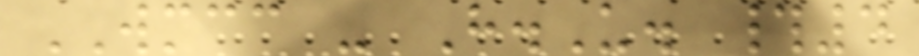WMCC - H.U. #4
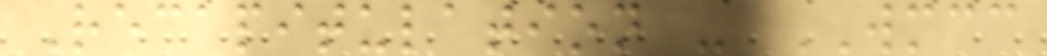Recapitulation - WMCC
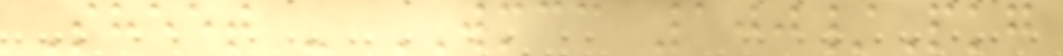Sheet - WMCC 100/Pkg
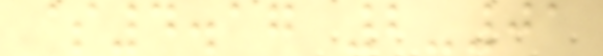$4.17 2-01
